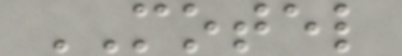MOTEL
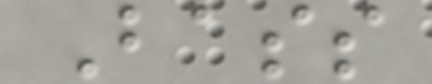Bass
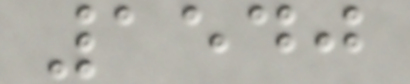1540
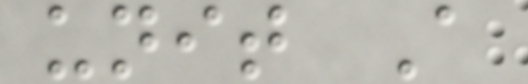unit A
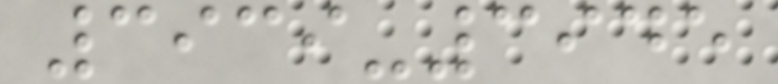3939-3945
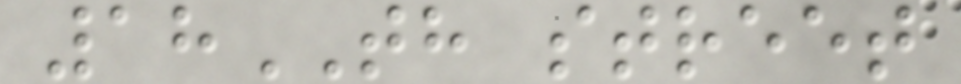18TH street
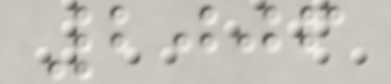2006
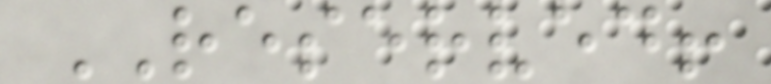RESERVED!
